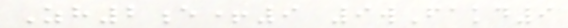Zh2e+9 9wFakd9
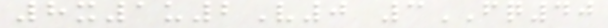8x1u2V0 3FQ40
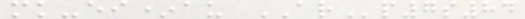mk-ei*au ARp7s84
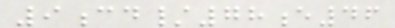9cd/78e46
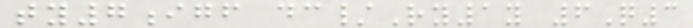ty7igf dc/Ry1y 6Q3
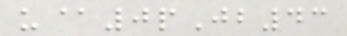u@0pJb43
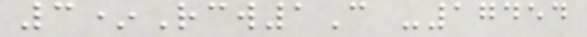3*Rcw1C -17454
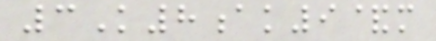3K8ak9&m
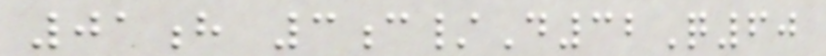01h 3c/D32Q60
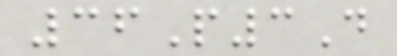36P3D
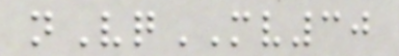nVqMV30
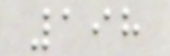198
